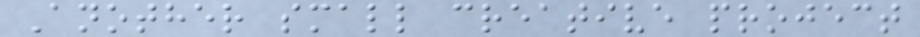Another small creative project
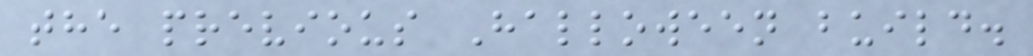the previous Halloween build.
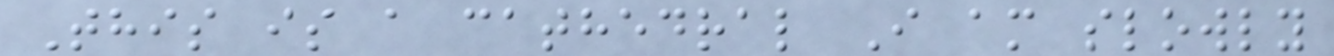This is a cathedral I am slowly
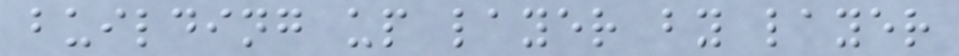building up layer by layer
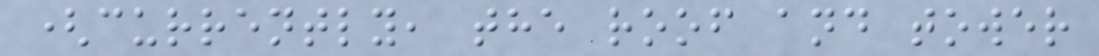(currently, the roof and tower
